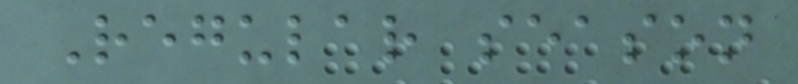Regular season
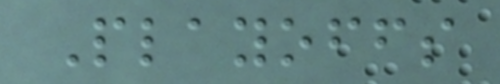Playoffs
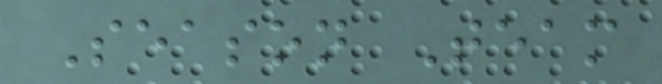Season Team
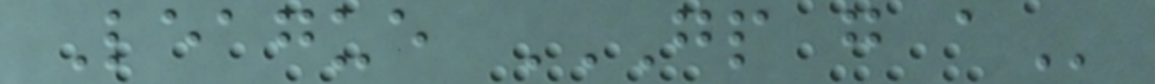League GP G A
